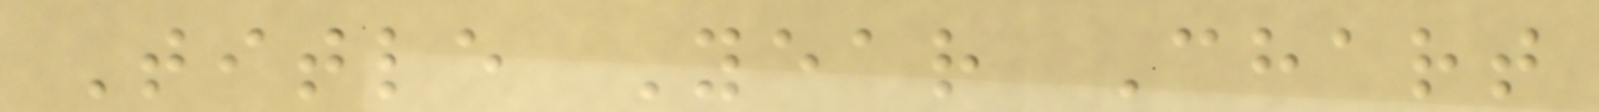Title Year Chart
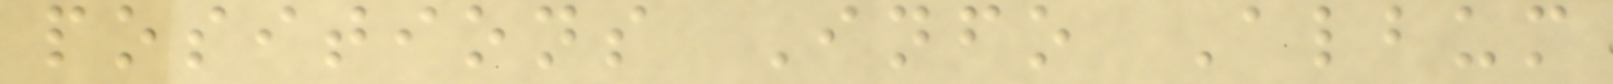positions Info Album
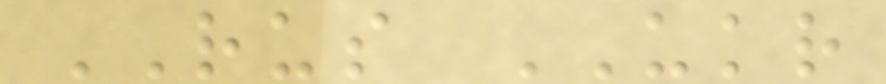RUS UKR
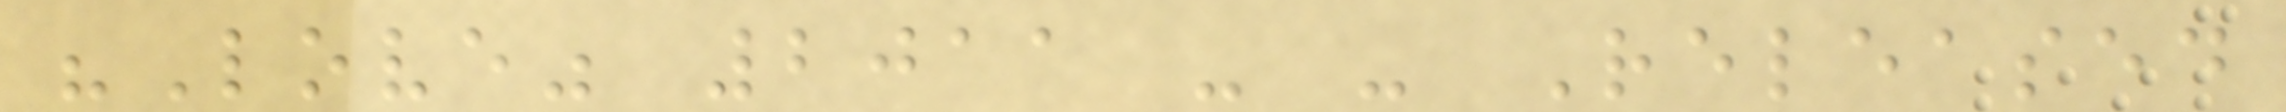"Love" 2011 - - Released
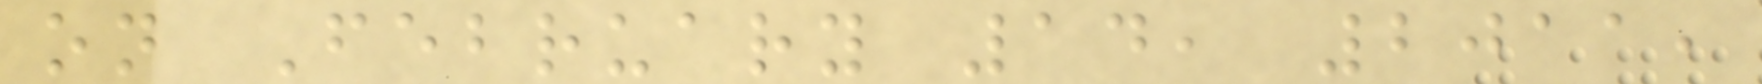on February 14, 2011,
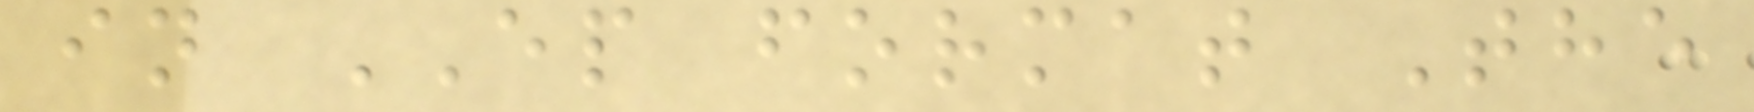in EP format The
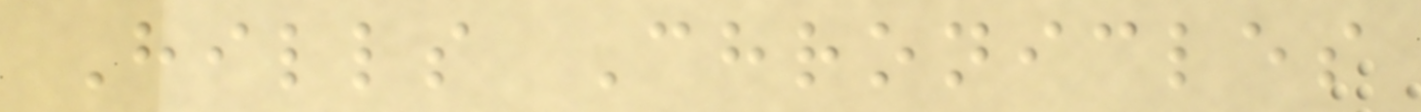Hills Chronicles
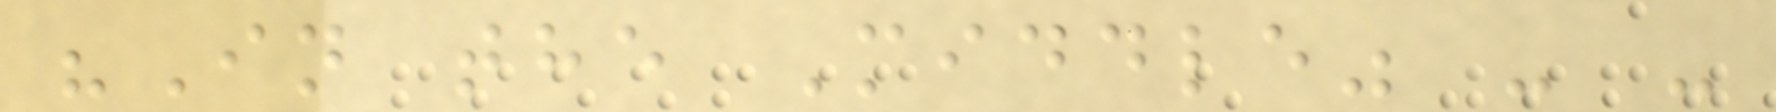"In the Middle" - -
